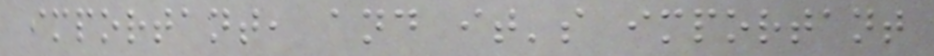important, and it's important
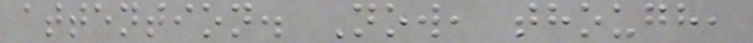attention. Now, though,
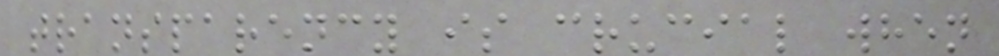transparency is crucial when
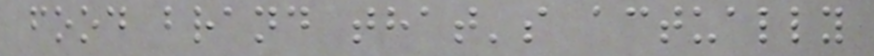food brand that's actually
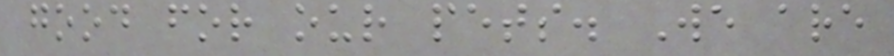good for our pets. We are
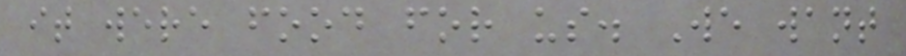it were food for us. We want
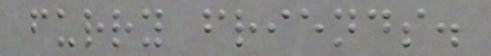furry friends.
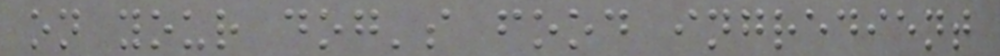on your dog's food ingredient
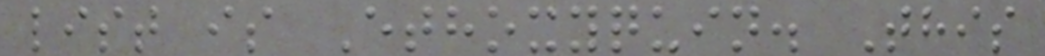list is Ethoxyquin. This
